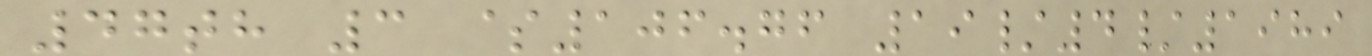47th 3 $106.76 19/4/1989
